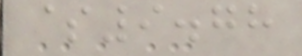$9.78
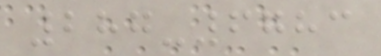287-6783
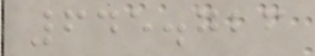645.726
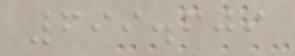699.609
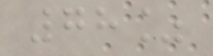78%
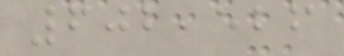602,526
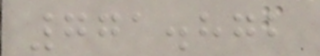771.872
